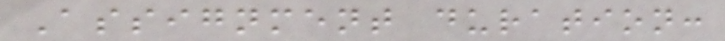Assignment duration:
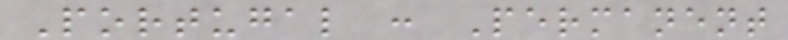Portugal : Permanent
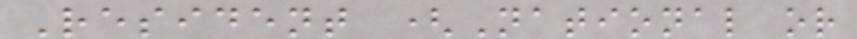Resident (National or
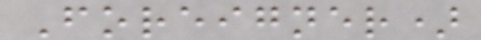Foreigner)
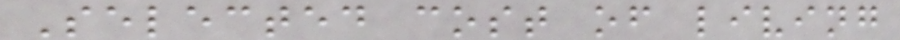Selected cost of living
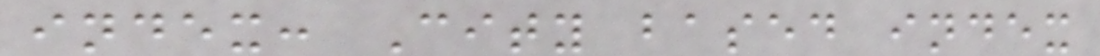index: City based index
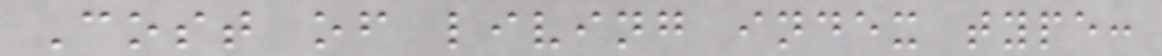Cost of living index type:
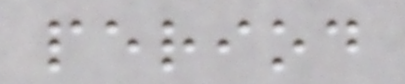period
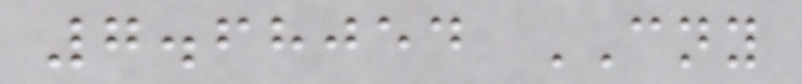7.68054 CNY
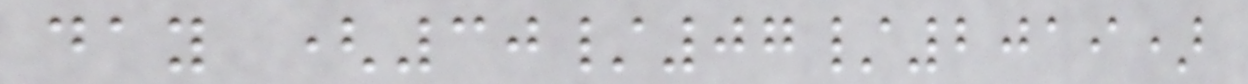day (30/07/2019)
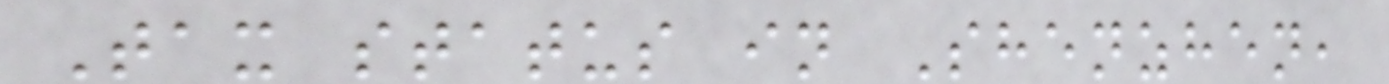Tax status in Shenzhen,
